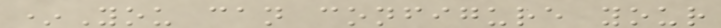*You can configure your
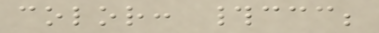color: #ccc;
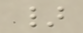}
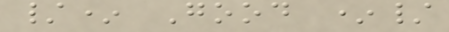/* Good */
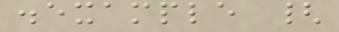.example {
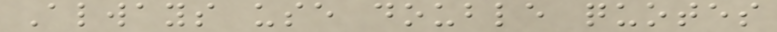Always use double quotes
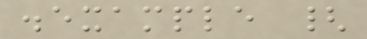.example {
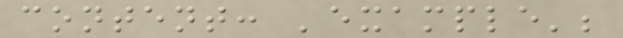content: 'example';
